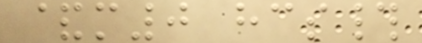&m0 hcs#
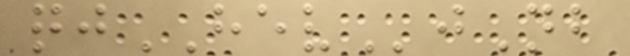qjHEVjNb
